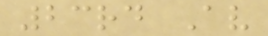23rd Av
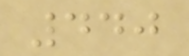440
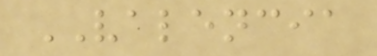VALENCIA
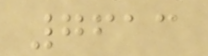7613
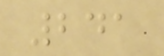241
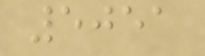5051
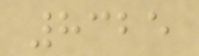8325
